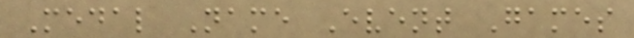Medal Name Event Games
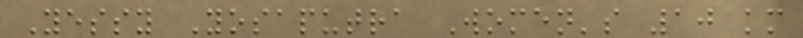Yessy Yosaputra Women's 10 km
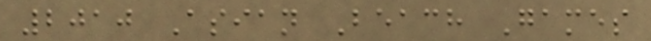2010 Asian Beach Games
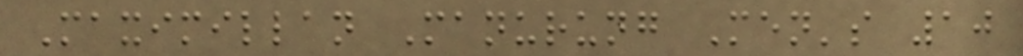Maximillan Manurung Men's 10
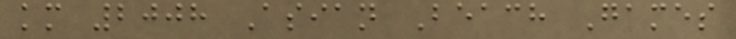km 2008 Asian Beach Games
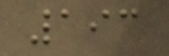193
